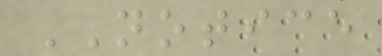NOTICE
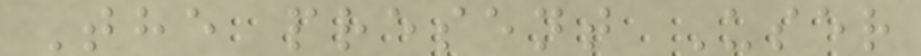The present User
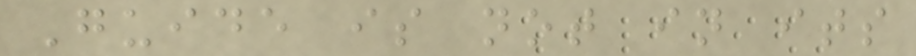Guide is not in its
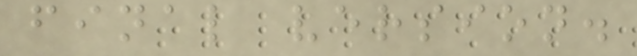final version.
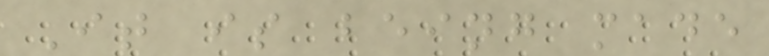It is being made
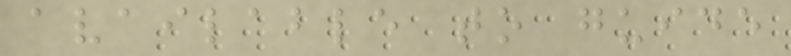available to guide
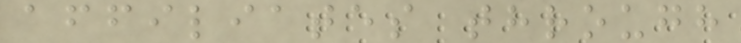affiliates through
